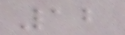12
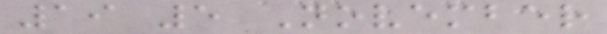19 5 November
